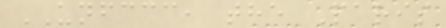UNFCCC, the Paris
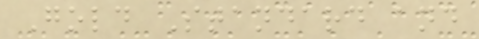Gold Standard and
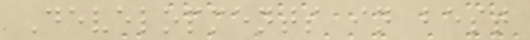Developments in best
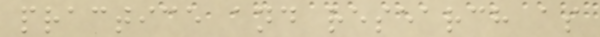practice and research as
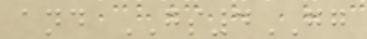and GS4GG
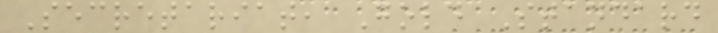Secretariat, Gold Standard
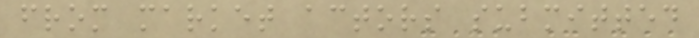from market actors submitted
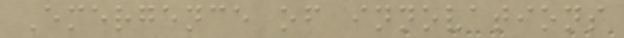Emergence of innovations
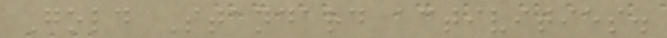Gold Standard activities.
